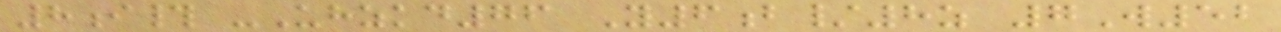8i# -Uhzkd76 Y6b/8z 7W52
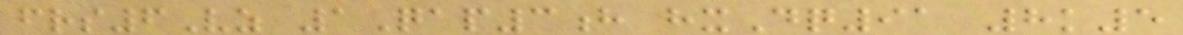frs6Vz 1Qap3h hxDq91 8k5
